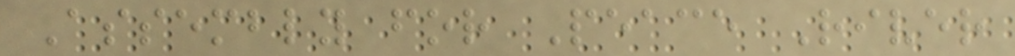Assembly for Peace River
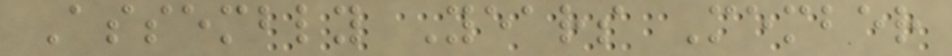Assembly Years Member
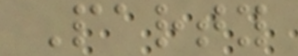Party
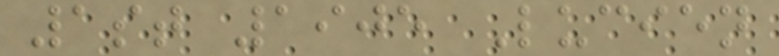1st 1905 Lucien
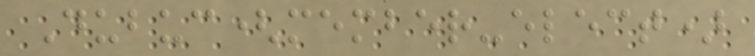Dubuc(member-elect)
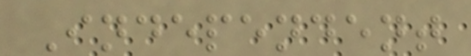Independent
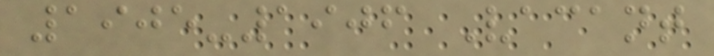1905-1906 Vacant
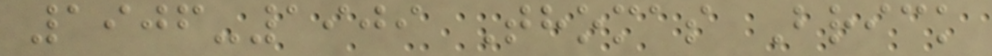1906-1909 Thomas Brick
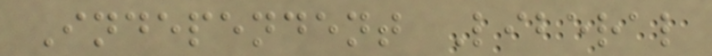Independent Liberal
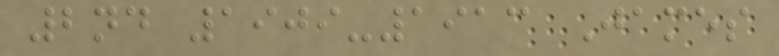2nd 1909-1913 James
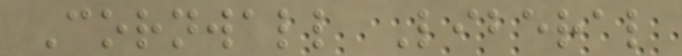Cornwall Liberal
